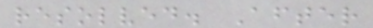resolved. After
